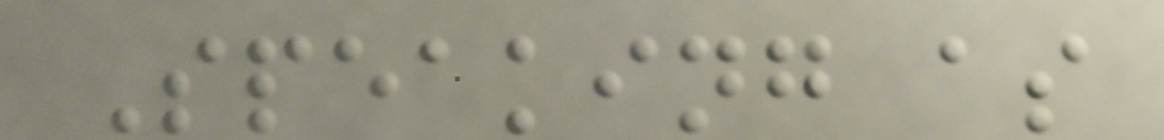Speaking as
